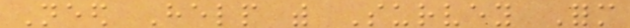Need Help with Survey Form
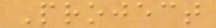Project
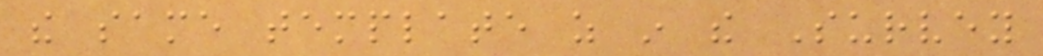the same template as in the Survey
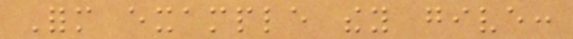Form example they give:
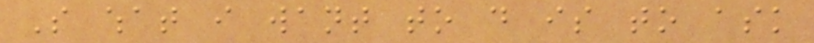So what i want to do is to ask
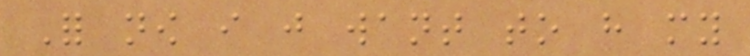For now i just want to have my
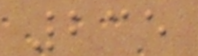235
